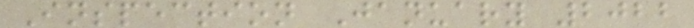Inspection January 2022
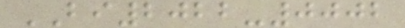BI2022-0002
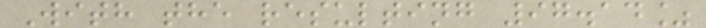With the resulting 97.14%
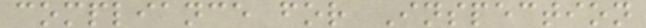compliance for Inspection
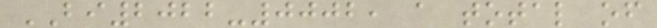BI2022-0002, a total of
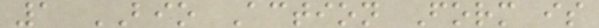1 BIO Action Form is
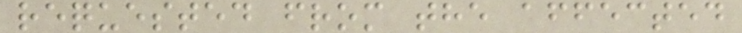requested from the affected
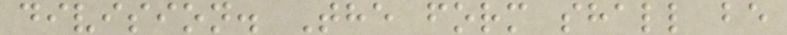division. The form shall be
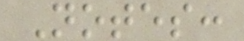Notes:
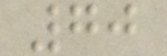70
